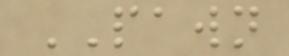PAWN
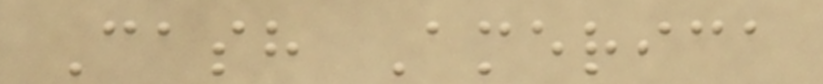Cash America
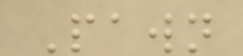Pawn
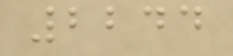2244
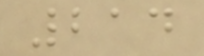214
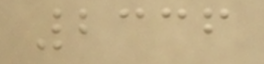2336
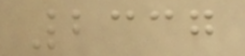2337
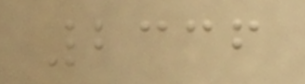2336
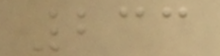233
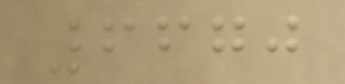6670
